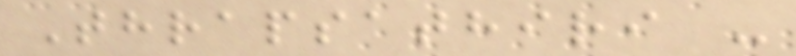Thrapsathiri -
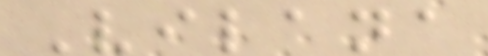Vilana
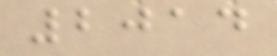2014
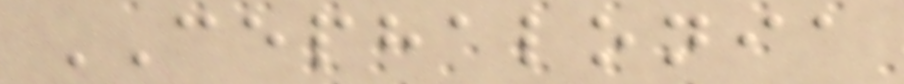CEPHALONIA
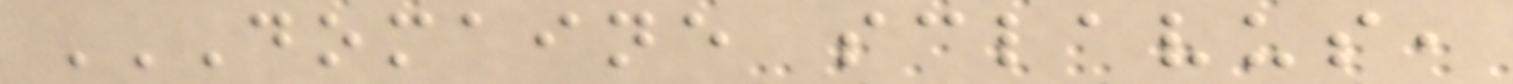DOMAINE SCLAVUS,
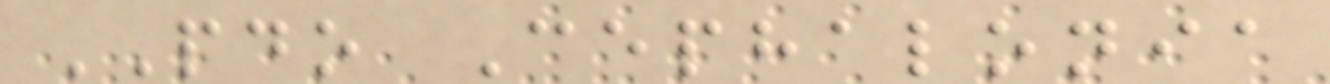PDO Cephalonia
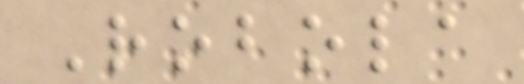Robola
